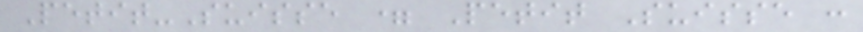Petit-Suisse = Petit Suisse :
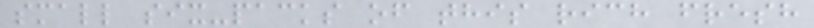small six-packs of this rich fresh
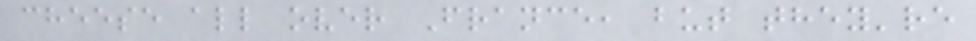cheese all over France, but they're
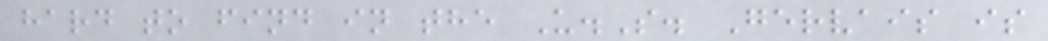hard to find in the U.S. Gervais is
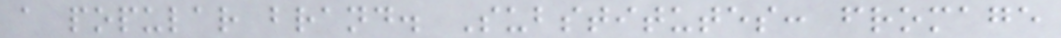a popular brand. Substitutes: fromage
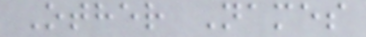Other Names
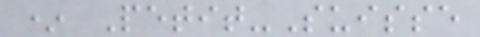* Petit-Suisse
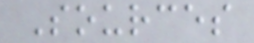Sources
